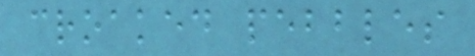croaked pebbles
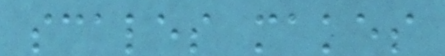scales makes
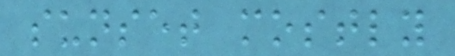sunset mostly
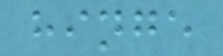hinge
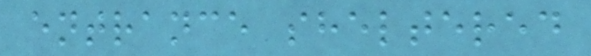entrance sheltered
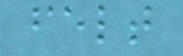felt
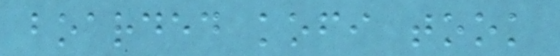boarded kofi took
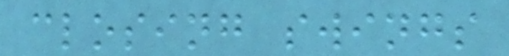closing swings
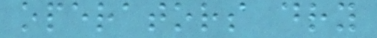operators dry
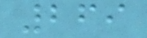269
